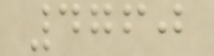4760
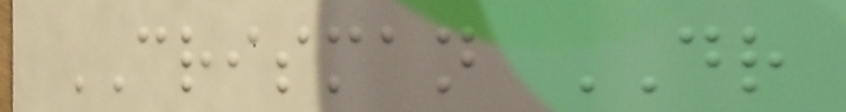CRISMAN DR
